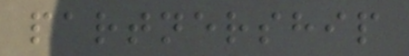partnership
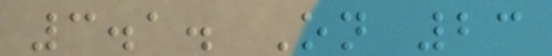3.1. On 23
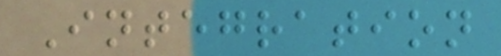Integration
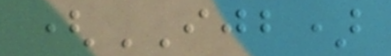(IJB)
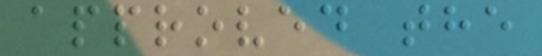approved the
